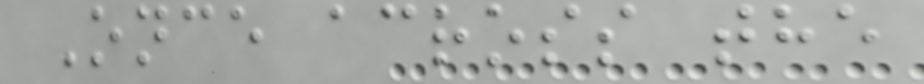Once across the
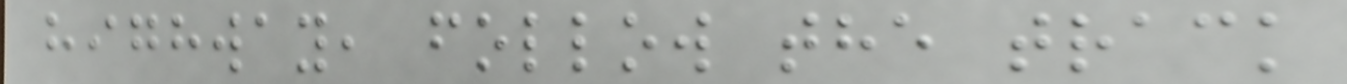highway, follow the track
